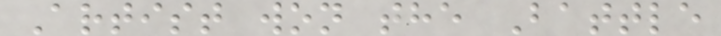Artist won the Battle
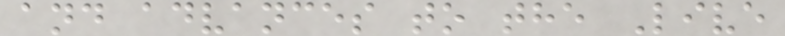and advances to the Live
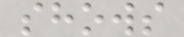shows
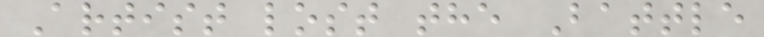Artist lost the Battle
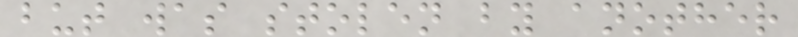but was stolen by another
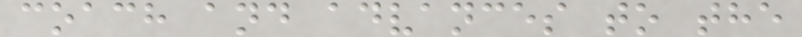coach and advances to the
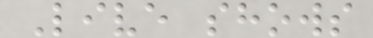Live shows
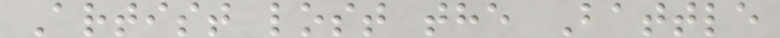Artist lost the Battle
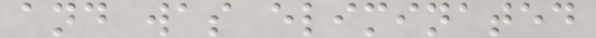and was eliminated
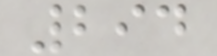294
